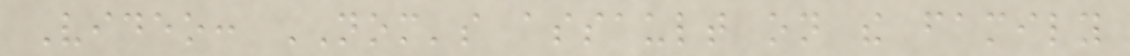Video: NOM's assault on the family
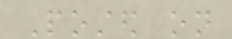Posted on
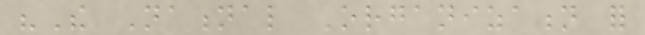"The National Organization for
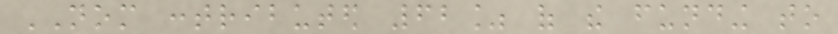NOM contributed 62% of the funding to
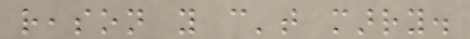reason you can't marry.
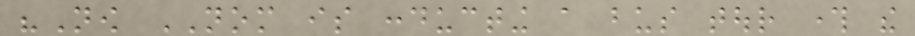"Now NOM is conducting a bus tour through the
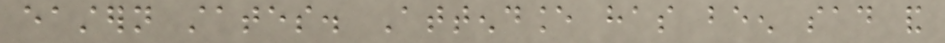eastern states. Attendance has been sad and
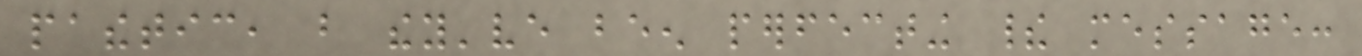pathetic, but they've been perfecting their message:
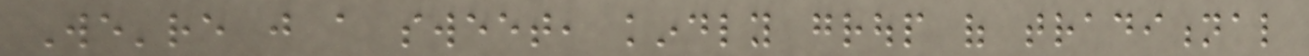We're just a sweet, kindly group of traditional
